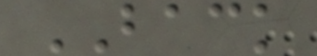BACK
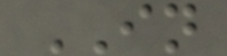IN
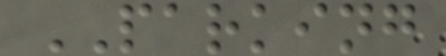PARKING
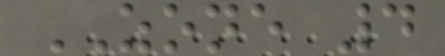ZONE 4
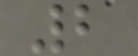2
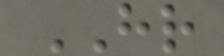HR
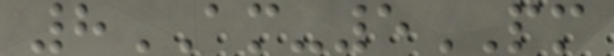8AM-5PM
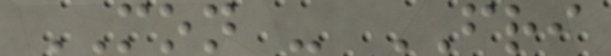MON - FRI
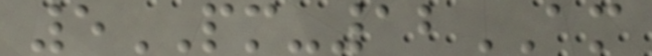5PM-12AM
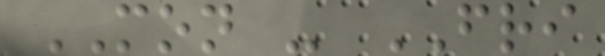MON - FRI
